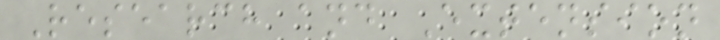Research and Extension
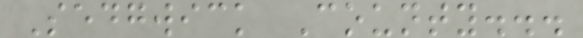Sedgwick County...
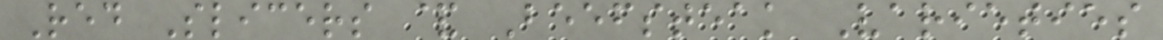Red Slicers & Beefsteak Varieties
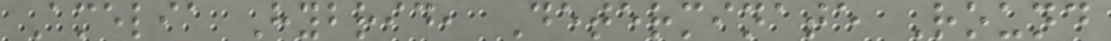Amelia Hybrid, Determinate Round
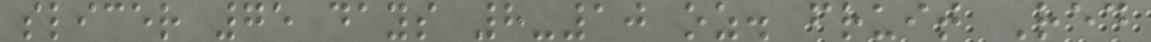slicer 75 days 8-10 oz. fruit Red
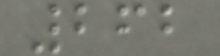262
